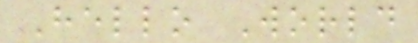Hello World
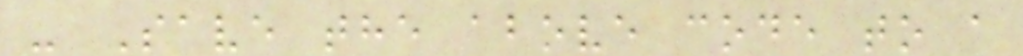- Save the above code to a
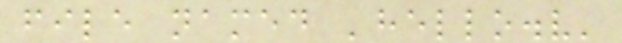file named 'hello.v'
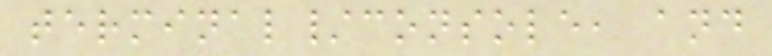terminal/console, and
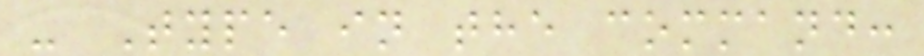- Type in the command:
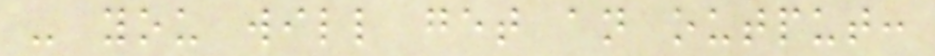- you will get an output:
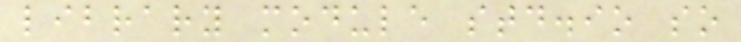library module std.io so
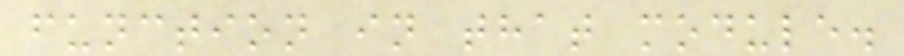function in that module.
